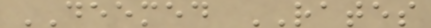DEEMED RATES
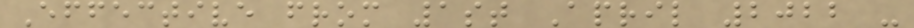Effective from 1st April 2022 -
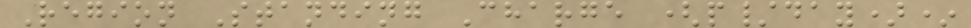Region Standing Charge (p/day)*
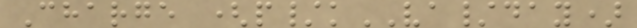Charge (p/kVA/day)
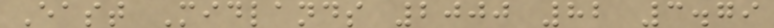East Midlands 2000 82 3.79
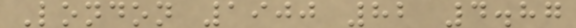London 1900 82 4.87
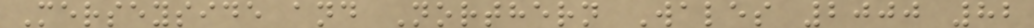Merseyside and Northern Wales 2000 82
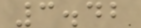3.42
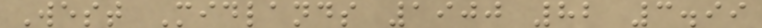West Midlands 1900 82 3.99
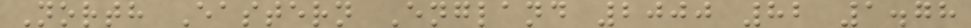North Eastern England 2000 82 1.78
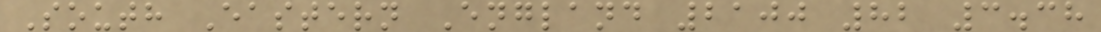South Eastern England 2100 82 3.38
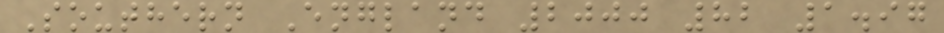Southern England 2000 82 1.97
